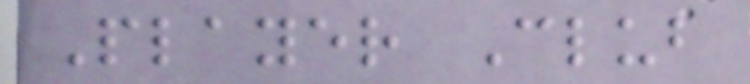Player Club
